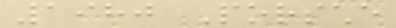1980 Porsche
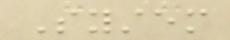System
